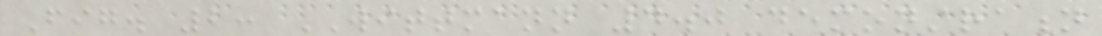Fig. 2: WITTMANN 4.0 demonstration
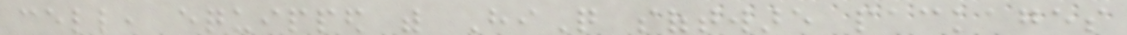cell, equipped with HiQ software packages
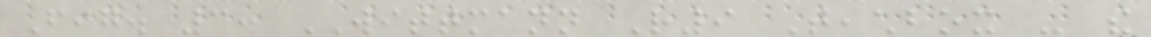Fig. 3: WITTMANN R9 Teachbox - the
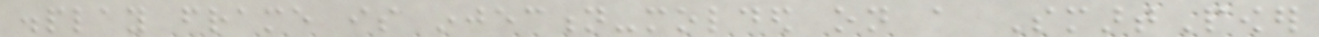display frame is injection-molded on a SmartPower
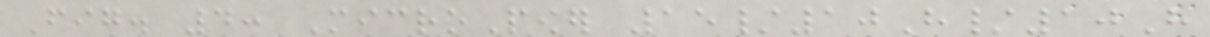Fig. 4: MicroPower 15/10H/10H
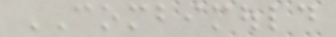COMBIMOULD
